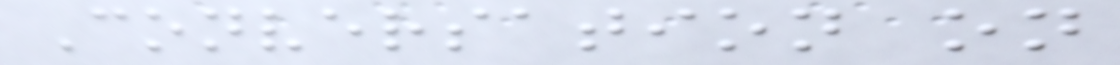Conversation on
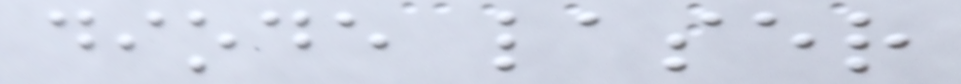diode laser
